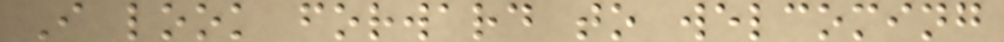I look forward to welcoming
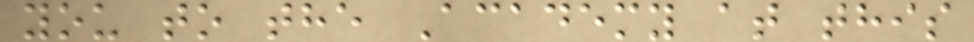you to the Academy at this
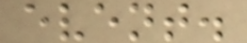event.
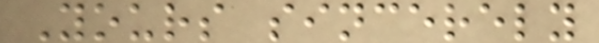Yours sincerely
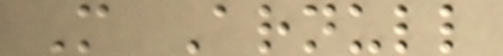M Arnull
